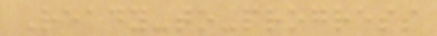Ready-to-progress
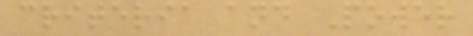criteria and Power
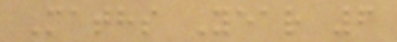Maths Year 6
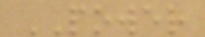POWER
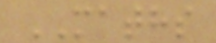MATHS
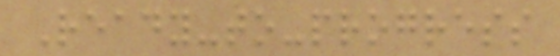Ready-to-progress
